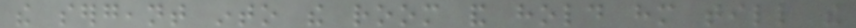the sergeant into the room and hold him till the
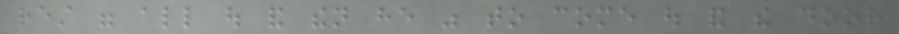rest were all out and then he was to come out and the door
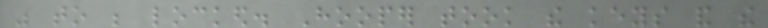was to be locked. Hooper took the keys and the
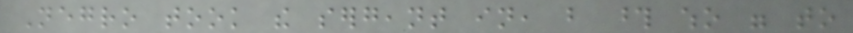Negro took the sergeant in, but those who were to
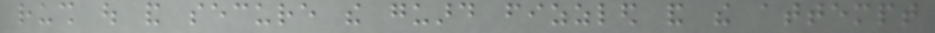rush out and secure the guard fizzled and the attempt
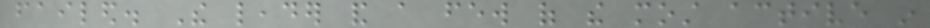failed. The leader and a few of the most active in
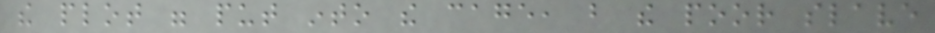the plot were put into the cage, but the poor slave
